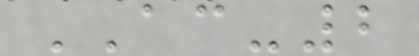AC-2
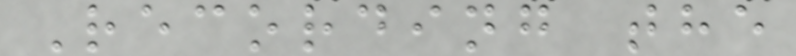Recording the
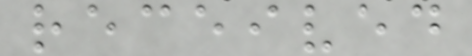received
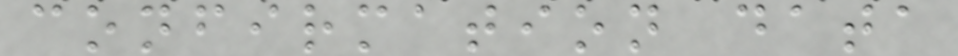confirmation data
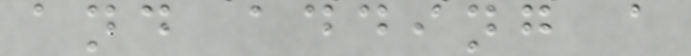and adding a
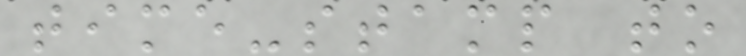time-stamp to
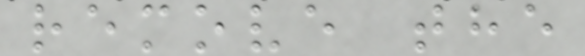remove the
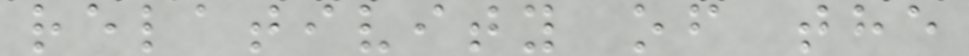relativity of the
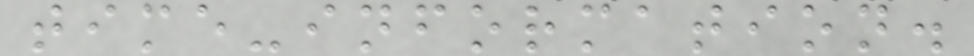time-information.
